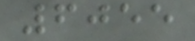6055
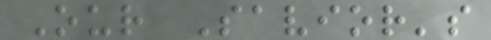Our Savior's
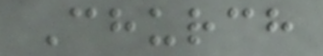Church
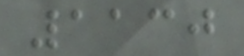1130
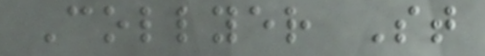Collyer St
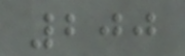200
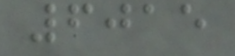6015
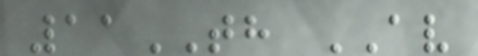11TH AV
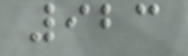923
